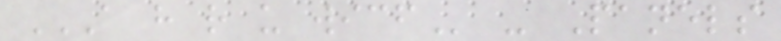A H R U WICF - Panels
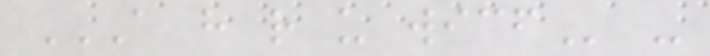A H R U WICF -
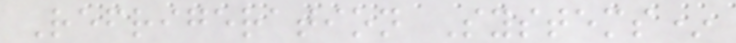Refrigeration Systems*
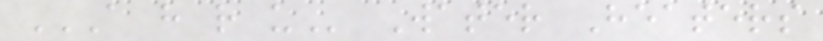A H R U Water Heaters
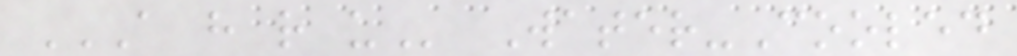A H R U Water-Cooled
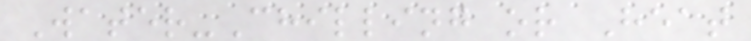Water-Chilling or Heat
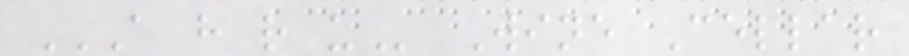A H R U Wine Cellar
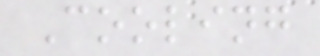Cooling
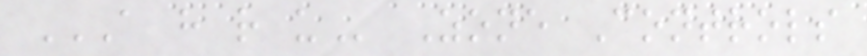A H R U Zone Controls
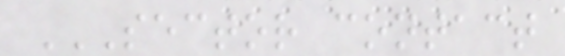SECTOR CONTACT
